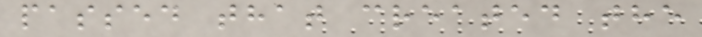passed that created the
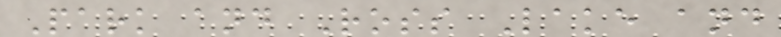Park and Ross Lake and
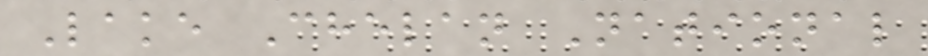Lake Chelan National
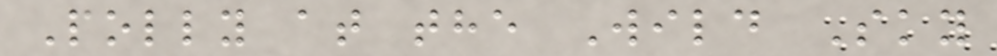Polly at the Wild Sky
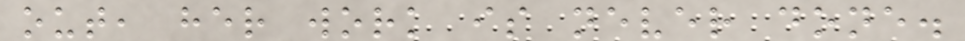out, her work is never done.
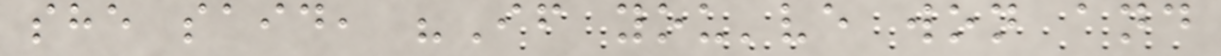she said, "If you've won and
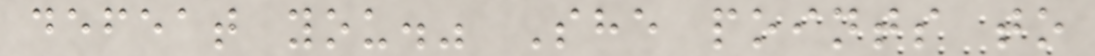defeat you." She points to
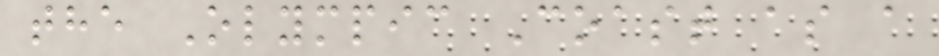the Olympic Coast as a
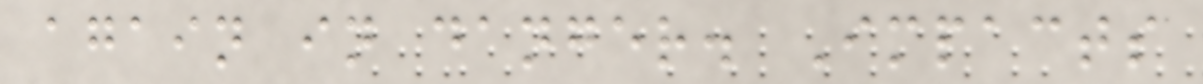again in danger. Impacts
